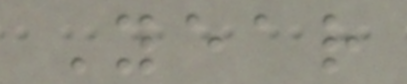Year
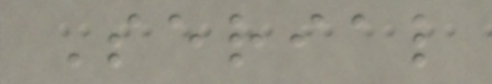Serial
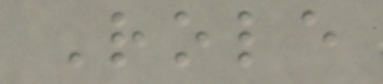Role
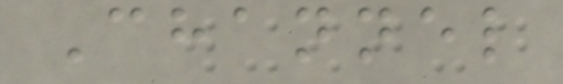Channel
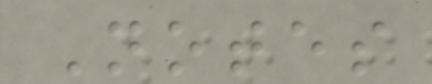Notes
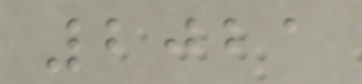2021
